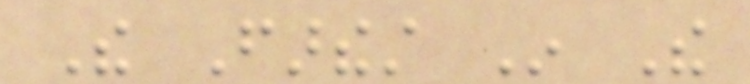The Farthest In The
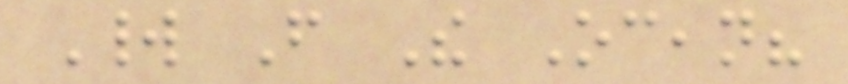World From The Ocean?
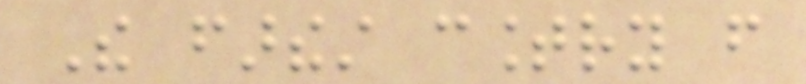The farthest country from
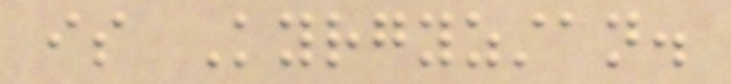is Kyrgyzstan.
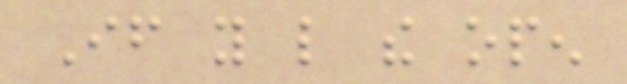If you like the open
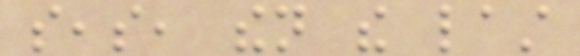seas, then the last
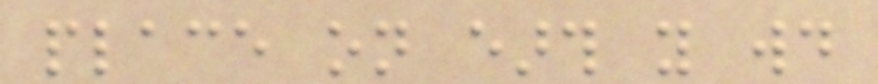place on earth you would
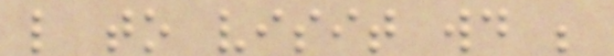like to visit would be
